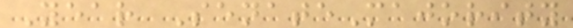Year SenateMajority
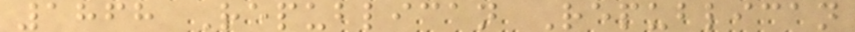1868 Republican Republican
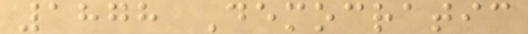1878 Democratic
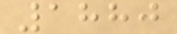1880
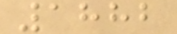1882
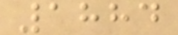1884
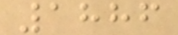1886
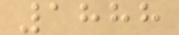1888
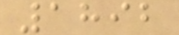1892
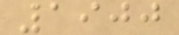1900
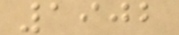1902
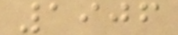1906
